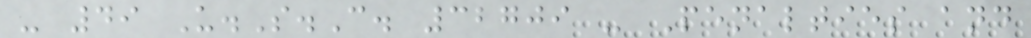- 49 U.S.C. 32709 - Penalties and
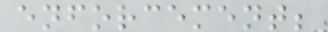enforcement;
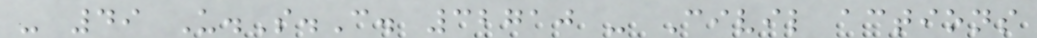- 49 U.S.C. 32710 - Civil actions
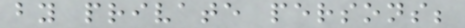by private persons;
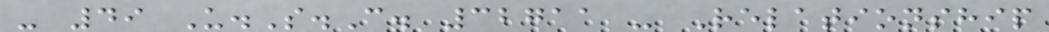- 49 U.S.C. 32711 - Relationship
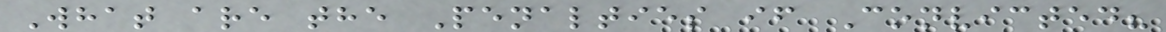What are the Penalties if Convicted?
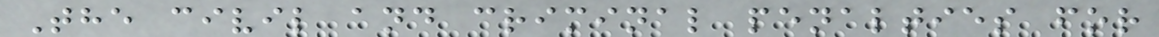The civil and criminal penalties for
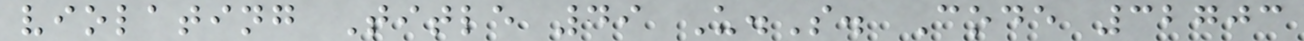violating Title 49 U.S. Code 32703
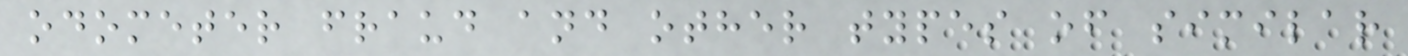odometer fraud and other types of similar
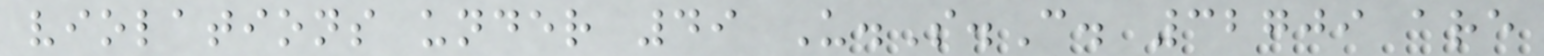violations under 49 U.S.C. 32709 are
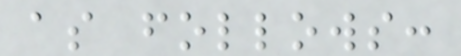as follows:
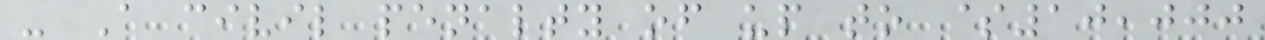- A civil penalty of up to $10,000
